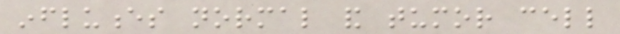influences normal and tumor cell
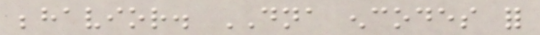behavior. DNA encodes for
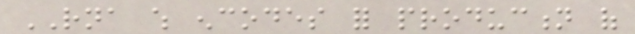RNA which encodes for production of
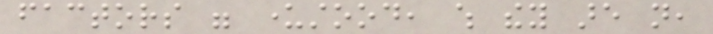factors were understood, which they are not,
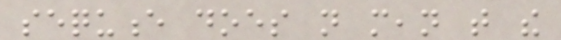sequence does not mean that the
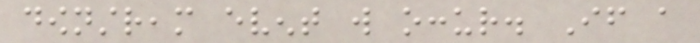downstream event will occur. If a
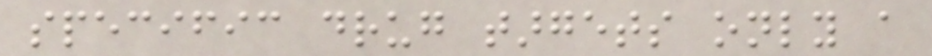specific drug targets only a
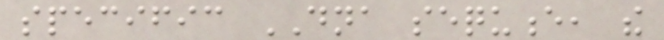specific DNA sequence, the
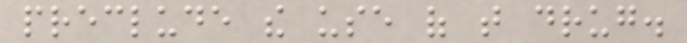preclude the use of that drug.
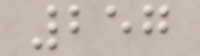257
